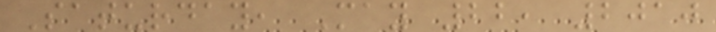Saturday, May 22, 2010
